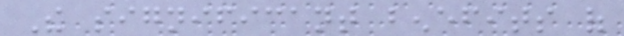The significant benefits of
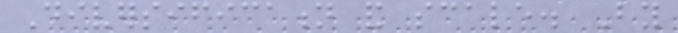Diversification and scale. By
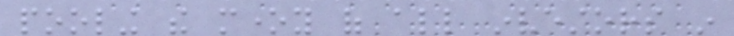pooling the money of all investors in
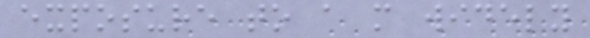exposure to a more widely
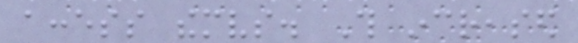access themselves. This increased
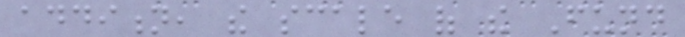addition, the scale of the Fund
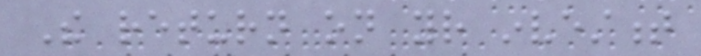The return on your investment
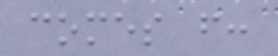comes from:
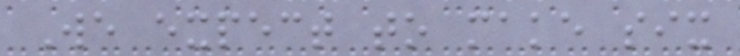We expect to make six
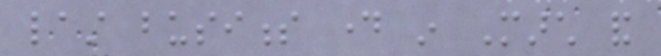last business day in March and
